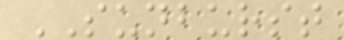SUNBURST
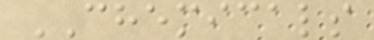CHEMICALS
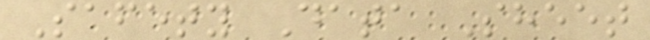Safety Data Sheet
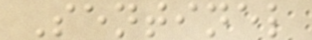Sentinel
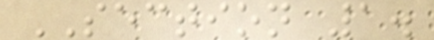SECTION 1.
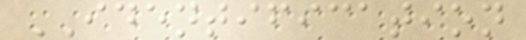IDENTIFICATION
